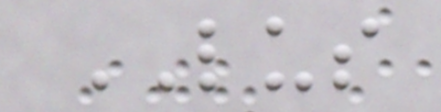LUS
